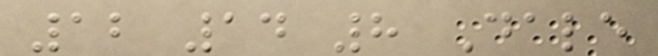12 14 8 Dale
